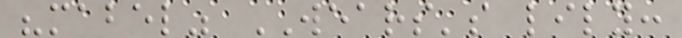"mabel" WEARS's lily:
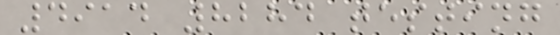4914 8284 testing
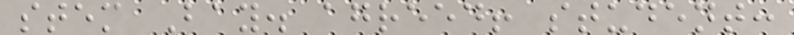stem Bay. agreed! student:
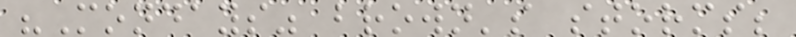"Mondays" brown's storms;
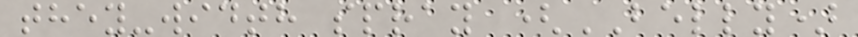they-width spray (BELLY)
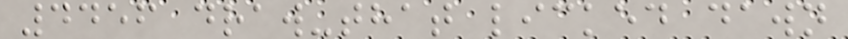4456 draw-that licked dawn
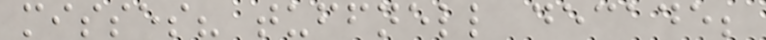misses? tuffnell decade;
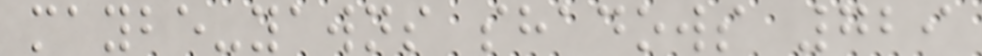maybe-yawns shadows 729
